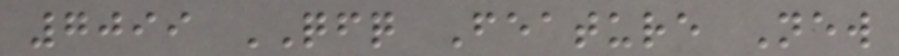7099 QFQ Feature New
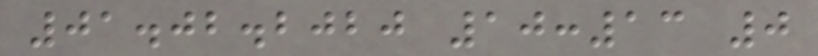01.02.2020 10:13 0
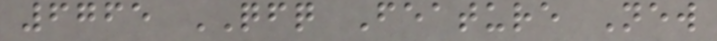6765 QFQ Feature New
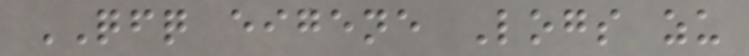QFQ eigene Logs zu
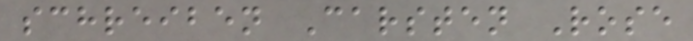schreiben Carsten Rose
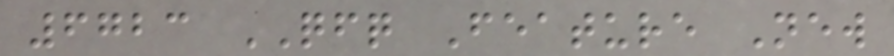6723 QFQ Feature New
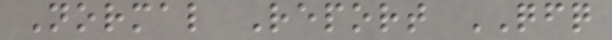Normal Report QFQ
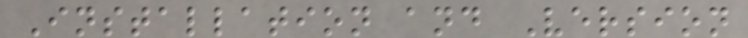Installation and Version
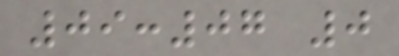09:07 0
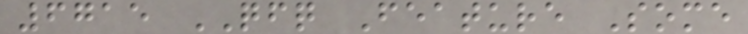6715 QFQ Feature Some
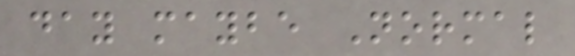day maybe Normal
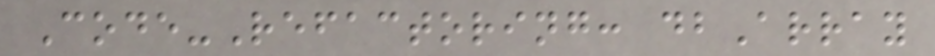Code-Refactoring: dbArray
